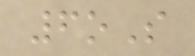6oS
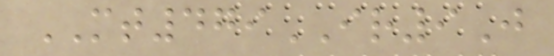MT479IR9J
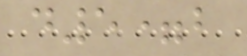d5=b
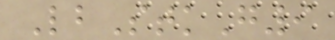LbStkG9
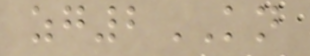zg2KN
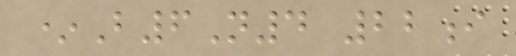*B6N4 22i
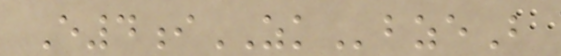E4iZKbzeB
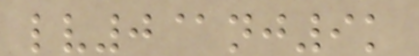lv0@nj9k
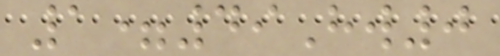1=49Hw0
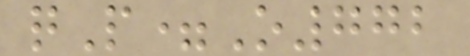qP=O772
